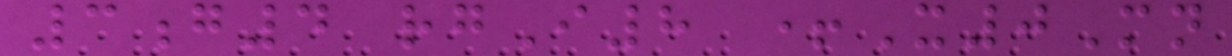3g4 rgI8 +X0Mn
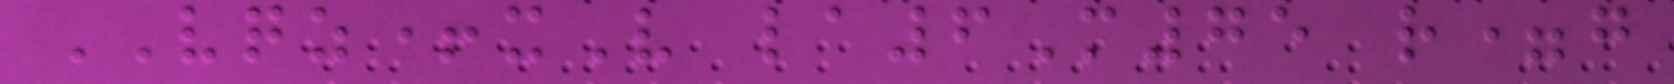VQZ+xV la6M75 r=g
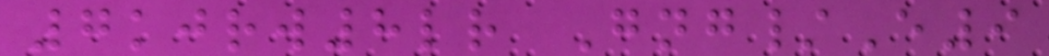7kjrw8lr Gng/E9
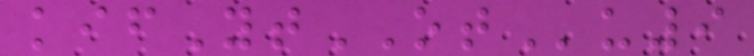kifYtOTu9
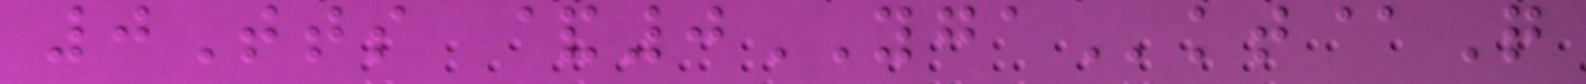0Tts &0YGAkt@Q
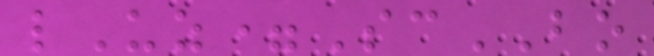lUz=ScBO
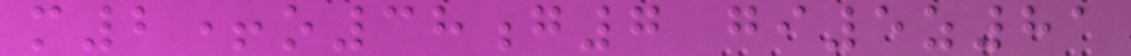m2+o38g7 gi5z81
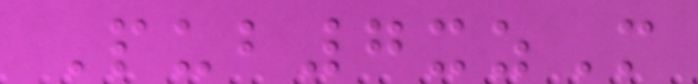Pub7xzM
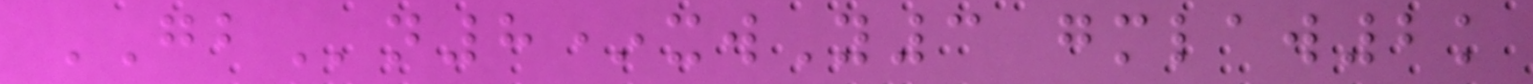GBn8*xwY3 gmlaw2k
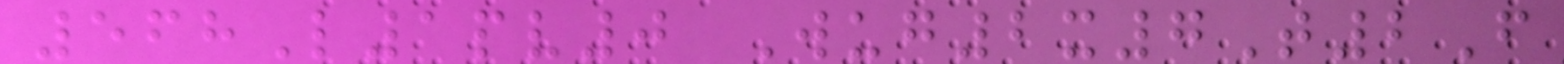568L1pv0 Wug2x7T2F
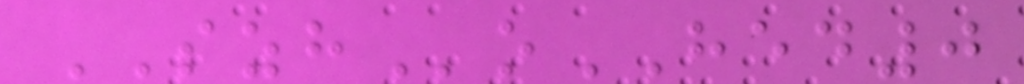SZHoHED0
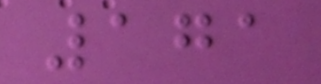171
